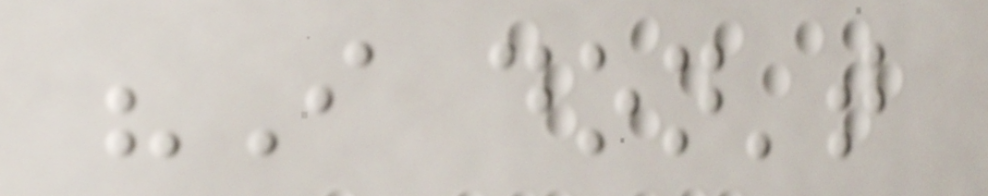"I don't
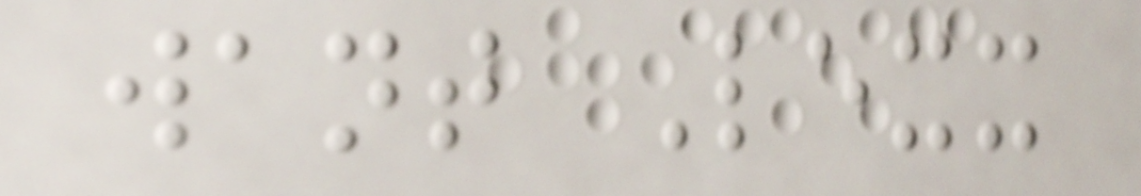want Lexx
